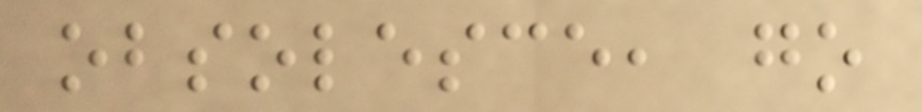obsolesce, go
